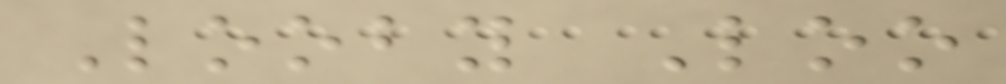Looby Loo
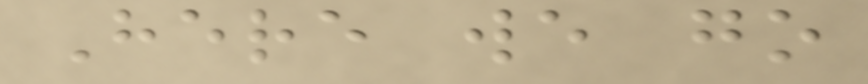Here we go
